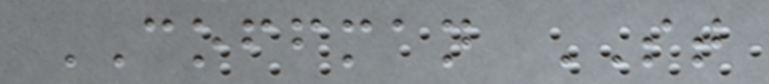COFFMAN ST
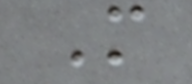M
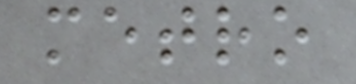metro
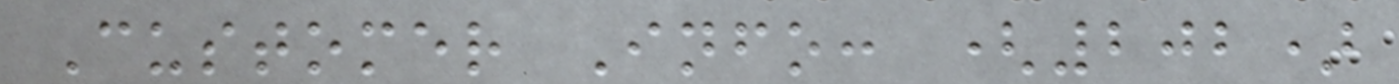Customer Info: (202)
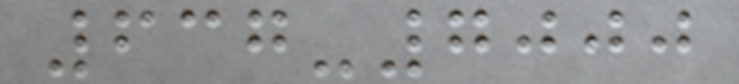637-7000
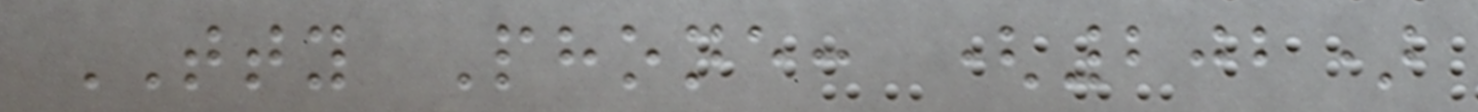TTY Phone: (202)
